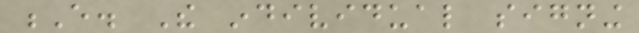E. The individual signing
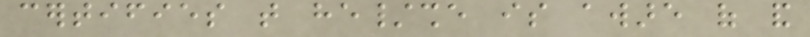certifies that he/she is aware of and
